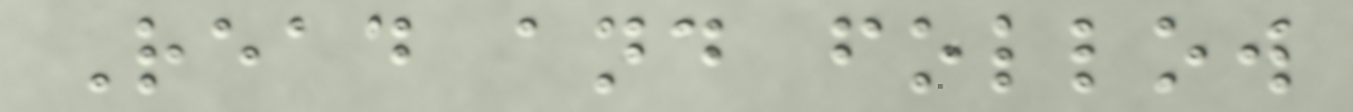Read and follow
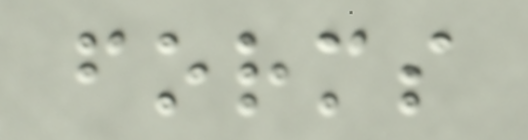forms
